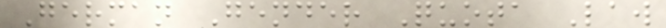German Gender Quota Law
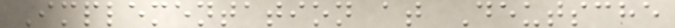Implementation at Deutsche
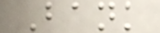Bank
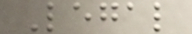Legal
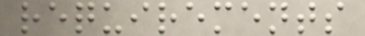requirements
